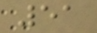51
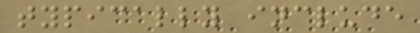typically include
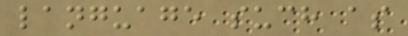language such as
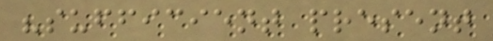"sufficient present
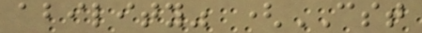ability" (CST
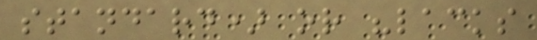standard) or "lacks
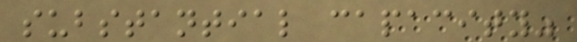substantial capacity"
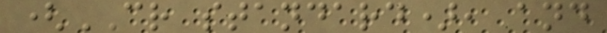(CR standard), and
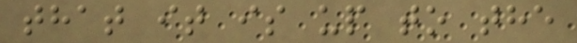that it is up to the
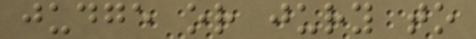judge or jury to
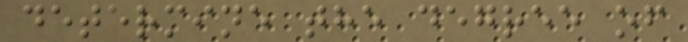determine the degree of
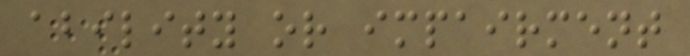ability or impairment
